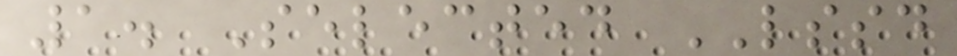1. Selected LSSD
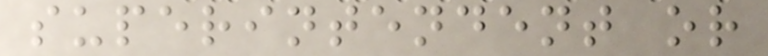superintendent or
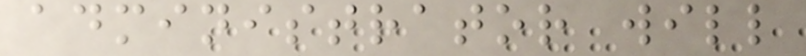administrator will
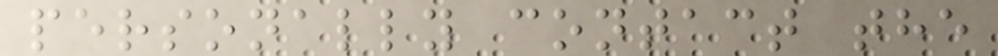personally contact the
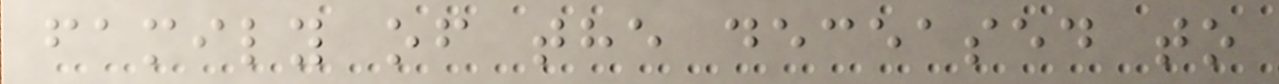family of the deceased to
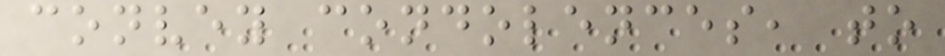convey condolences, to
